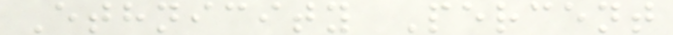Ethnicity Percent
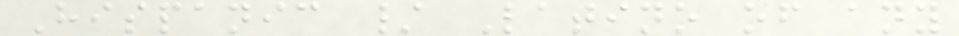Hispanic / Latino of any
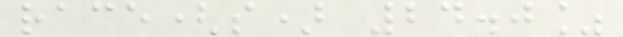race(s) 24.0%
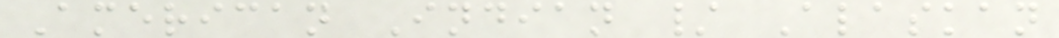American Indian / Alaskan
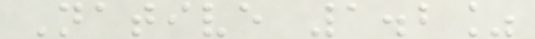Native 1.2%
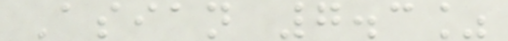Asian 7.3%
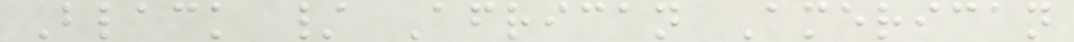Black / African American
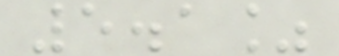5.1%
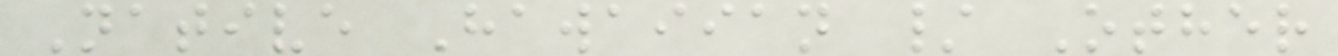Native Hawaiian / Other
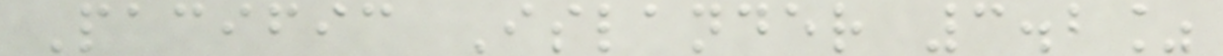Pacific Islander 3.2%
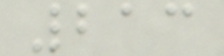213
